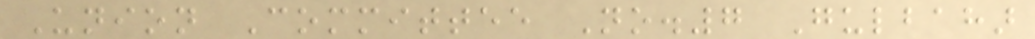Union Committee No.7 Gulbahar
